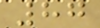87
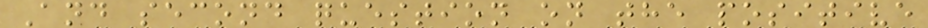And second question on the positive
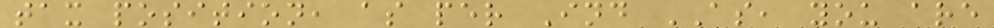tax position, as per Ind AS, you are
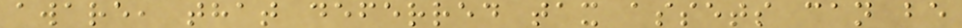aware, that deferred tax assets can be
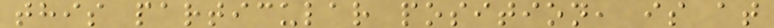this particular position, is at
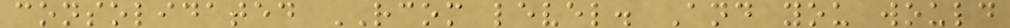consolidated RCOM level. And you would
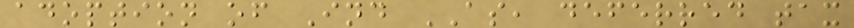adoption of Ind AS, deferred tax
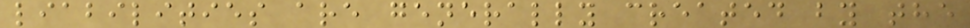liabilities are generally created by the
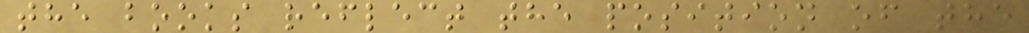the books reflect the position of the
